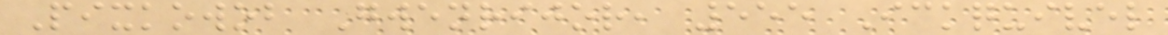Pixkowob Gwenrijor, 555 Ickquivel
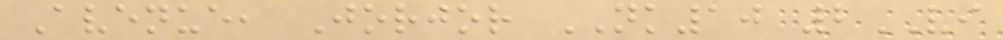Avenue, Jorjor NK10 2VI
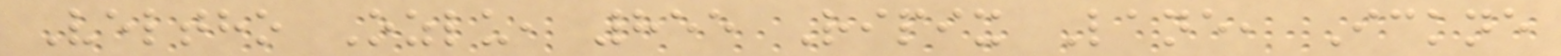Veltho Ozlu, 855 Ripix Lane, Ickne
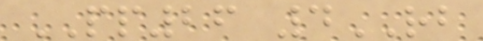PP26 4RB
